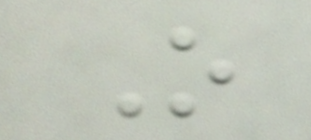O
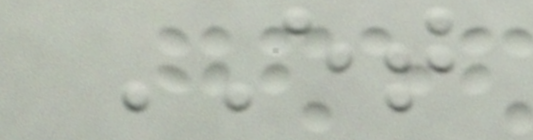ET
